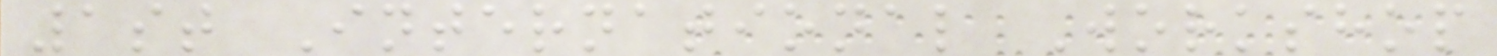1st International Workshop
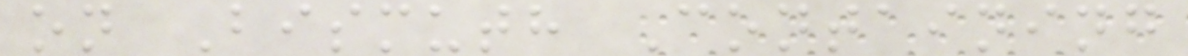on Bismuth Containing
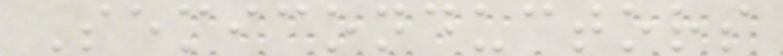Semiconductors
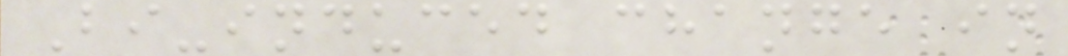Bi-induced change in
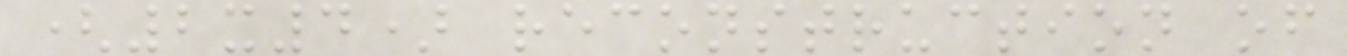(2x4) reconstruction of
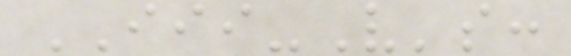III-V's:
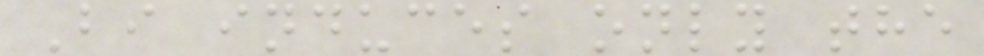Bi induces only the
